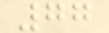77
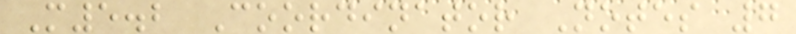M5.2 Coordinator Notes 7
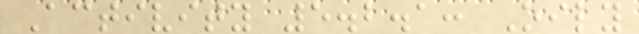Activity 5.2.1: Oily
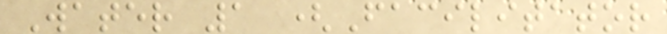Water 1 (Facilitator
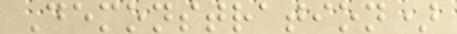Demonstration)
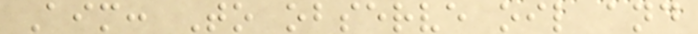Aim: To observe oil and
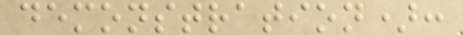demonstration):
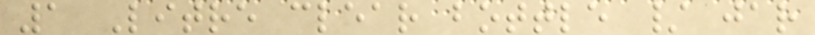1 Litre clear bottle / jar
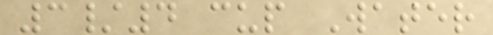3/4 cup Water
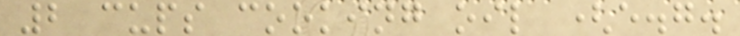2 cups cooking oil (e.g.
